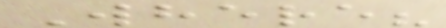Where?
